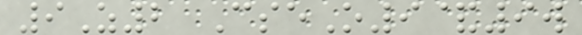9Z2 CseO9&9w
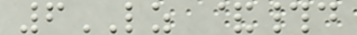6LZ &#d
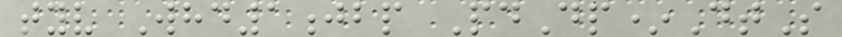tyv Whd1jbp PdDp*DtS
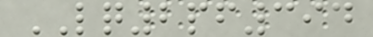LQ2pf394
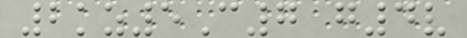2kz5C7 g4v
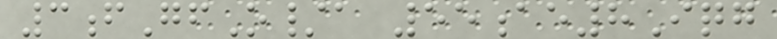3fGfO/a 55ae8Iqg
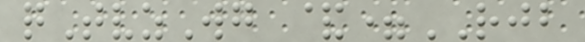qTvzWg &=RJB
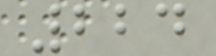224
